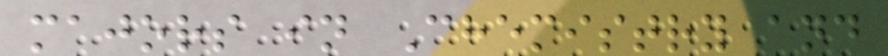majors in Chemistry and
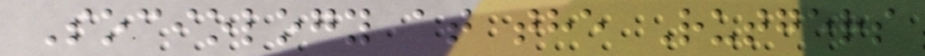Sociology at the Rutgers
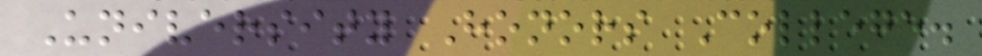University Honors College.
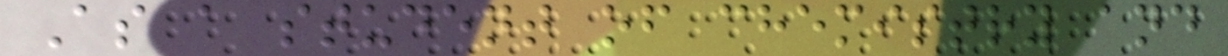As a student of chemistry and
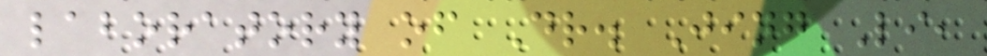laboratory of Dr. Jing Li,
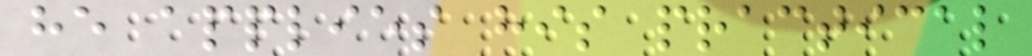he applies his practical
